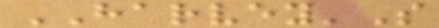HARVEY'S
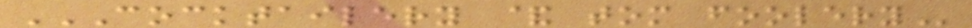COCKTAILERY & TOM FOOLERY
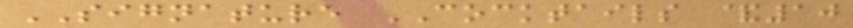SIGNATURE COCKTAILS &10
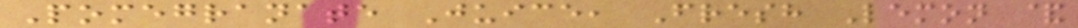Pomegranate Juice, Fresh Lemon &
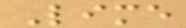Lime
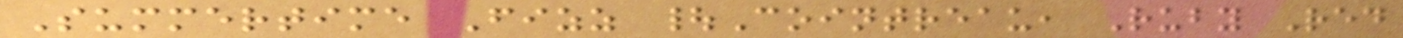Summertime Fizz |Cointreau, Ruby Red
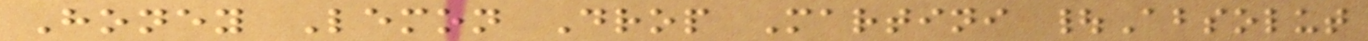Honey Lemon Drop Martini |Absolut
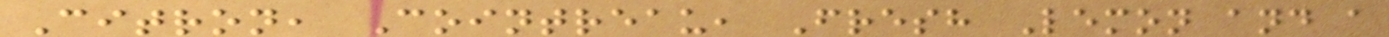Citron, Cointreau, Fresh Lemon and a
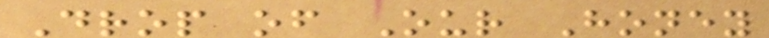Drop of Our Honey
